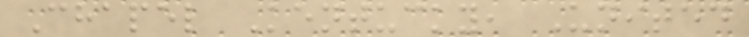Chapel Kentucky, United
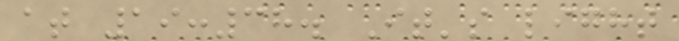at 19:38. It's light
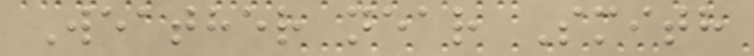Weather near Smith
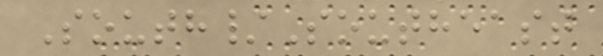South/Southeast
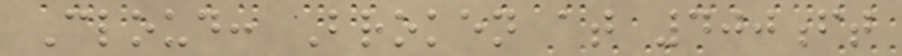Cloud: Broken at 400ft
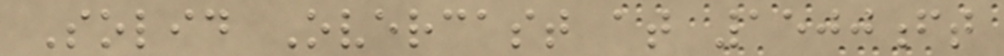Solid Overcast at 1500ft
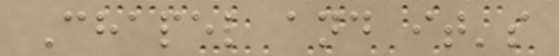Chapel and it's
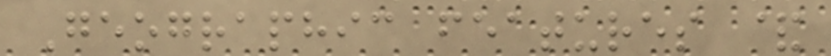Geographic features &
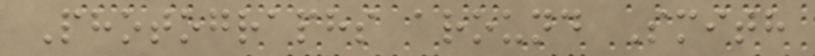Photographs around Smith
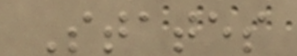States
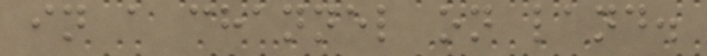in a channel on land.
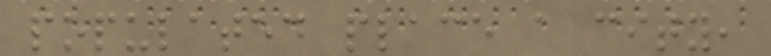populated place a city,
